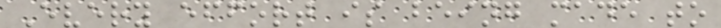Every effort is being made to
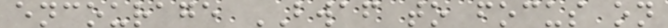encourage BWAF to focus on
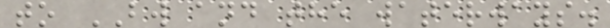to BW and the waterways.
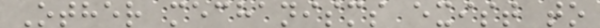Other mechanisms exist to
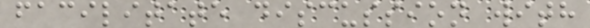facilitate discussion with
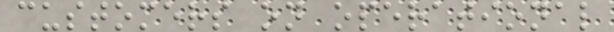customers on operational
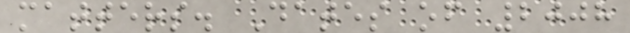matters. Dates of 2008
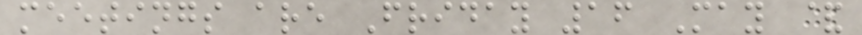meetings are Friday 16 May &
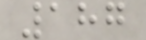187
